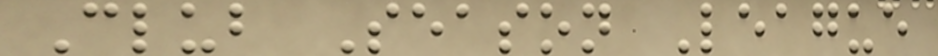Club Season League
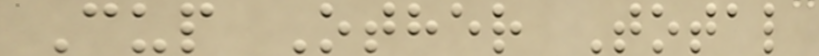Cup Other Total
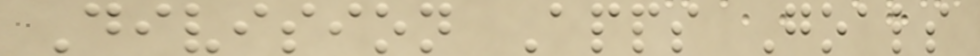Division Apps Goals
